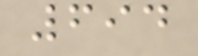694
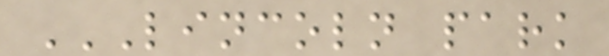LINCOLN PARK
